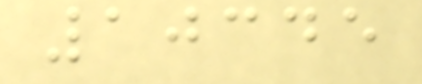10345
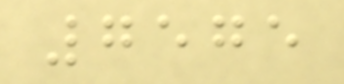7575
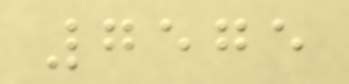7575
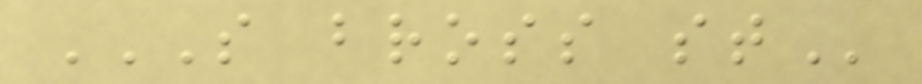S BROSS ST
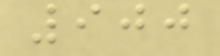900
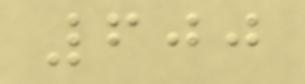600
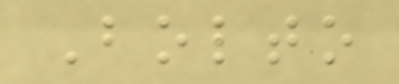Bolto
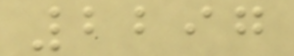2297
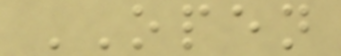OPEN
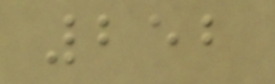252
